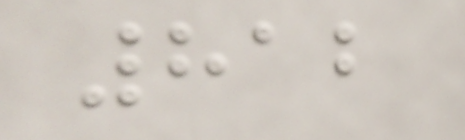812
